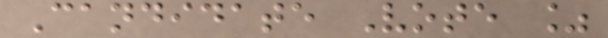Candidate Vote %
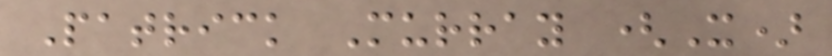Patrick Murray (X)
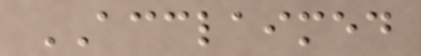ACCLAIMED
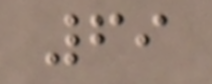69
